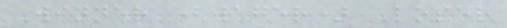Winner (wager) Loser
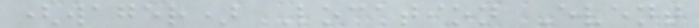(wager) Location Event
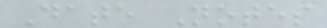Date Notes
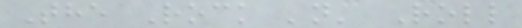The Rock 'n' Roll
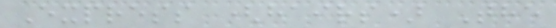Express (hairs) The
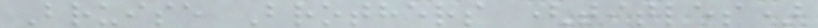Bruise Brothers (titles)
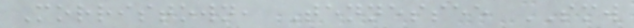Morristown, Tennessee SMW
